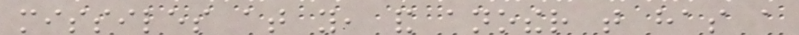missiles at you, and another that has a
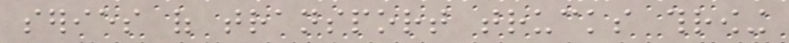series of transport trucks throwing
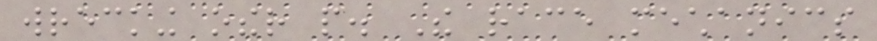wrecking other people. The race mechanics
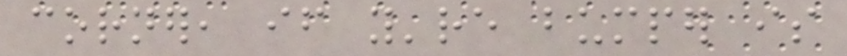corner, if you're bumper is
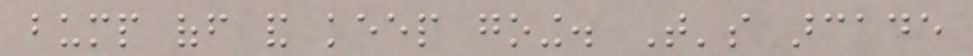bump off and keep going. That's arcade
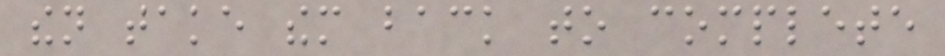then take them back to complete
